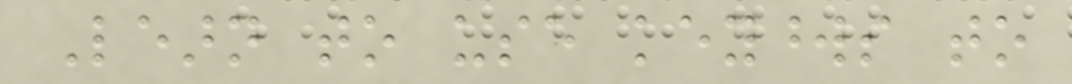Learn to use keywords to
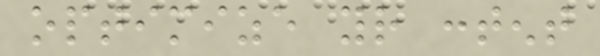optimize your content
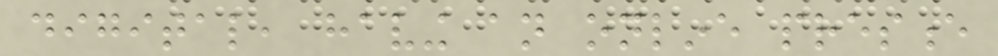digital, having an online presence
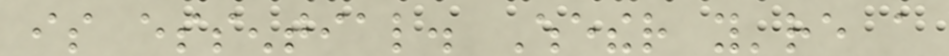is essential. Whether you're a
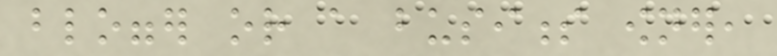blogger or a business owner,
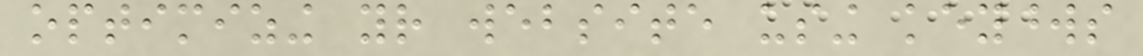optimizing your website using keywords
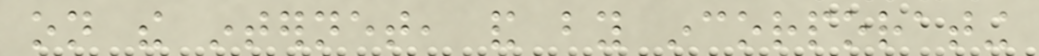on the internet, and by incorporating
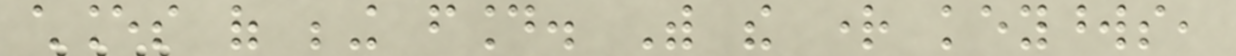chances of being found. With the right keywords,
